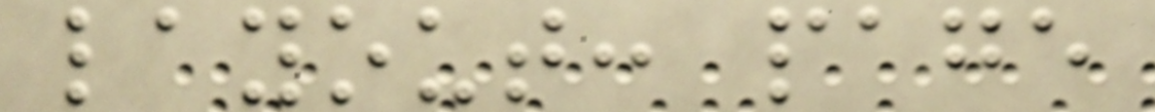layout: page
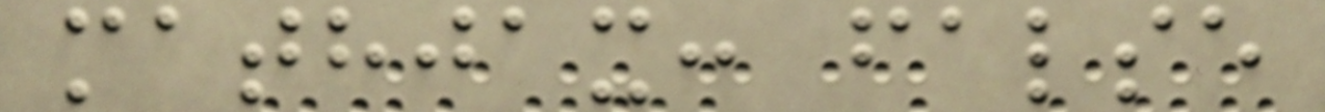mathjax: false
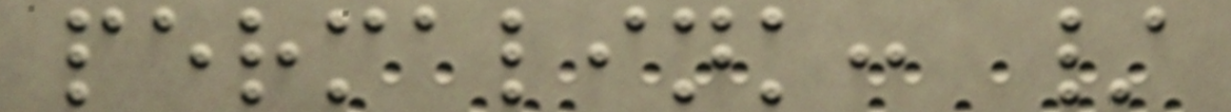permalink: /
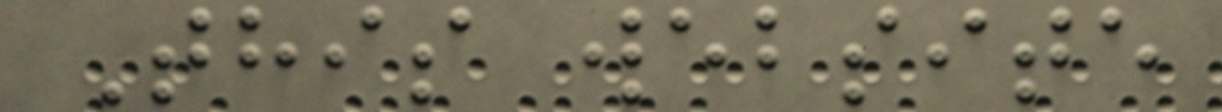This website
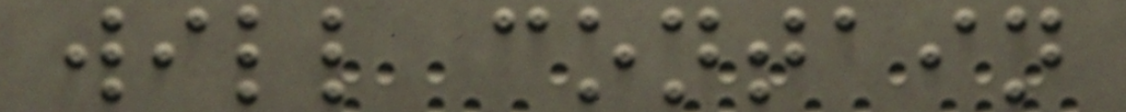will contain
